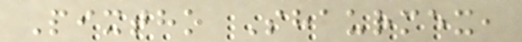Pixtho Shaurmex,
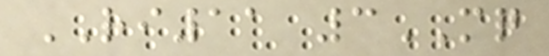RI11 3MQ
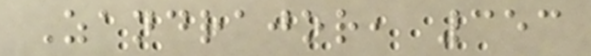Zandrajor, 353
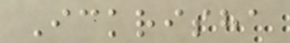Ickrisha
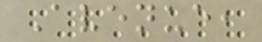Avenue,
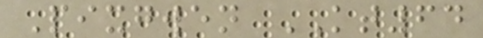Pixgwen KT64
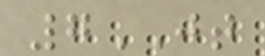7JT
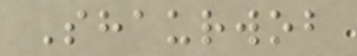Shaurwob
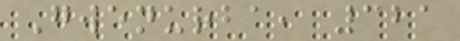Gwenurba, 321
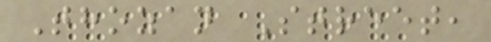Thozan Street,
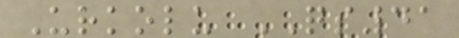Urkolu QS41
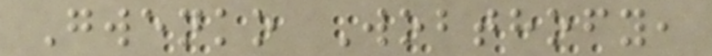Gwenko Wobthofy,
